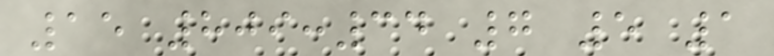15 809:34 7 5 1
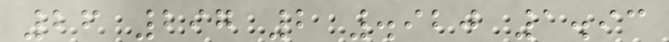26 297 2 .920 1.93
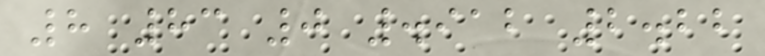8 83 0 .912 2.22
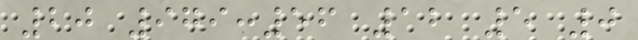20 979:56 12 5 0
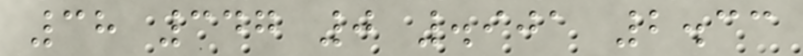38 347 0 .901 2.33
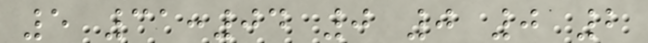5 31:04 0 0 0 2
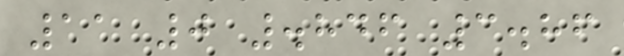11 0 .846 3.86
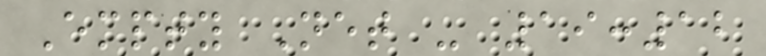Empty Net - 19:12
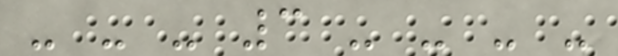- - - 3 - - - -
